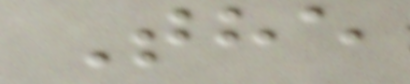The
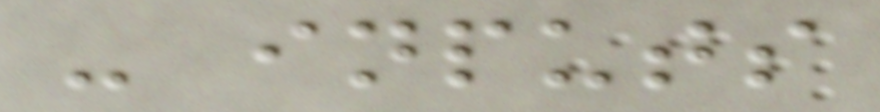- inputs
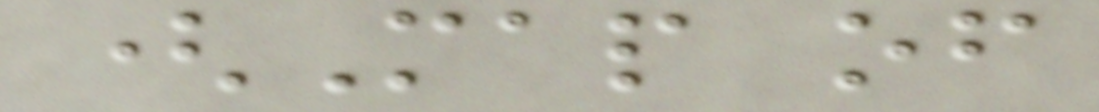(Map of
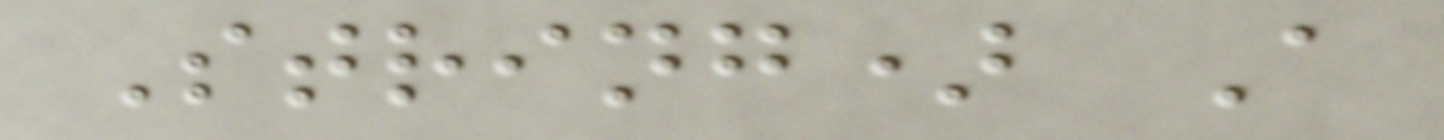String) A
